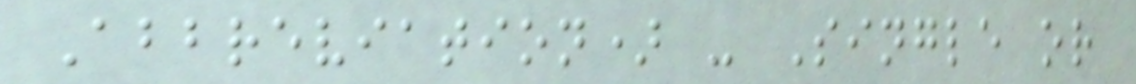Abbreviation) - Single or
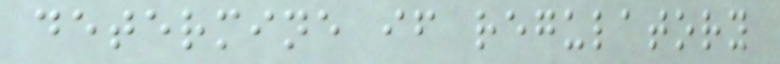determine if regulatory
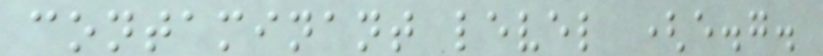contaminant level (e.g.
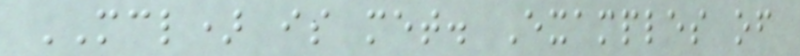MCL) is met. Examples of
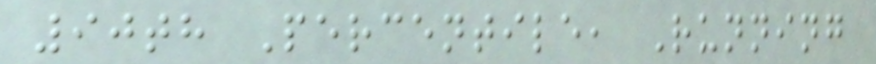90th Percentile, Running
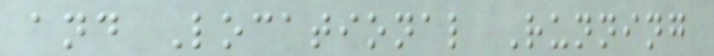and Locational Running
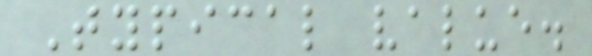Typical value.
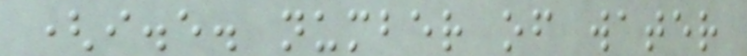(i.e. number of water
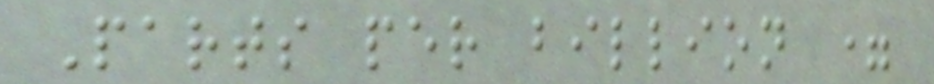Parts per billion =
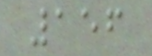156
